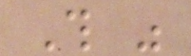This was
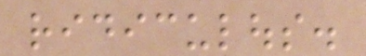ridiculous.
